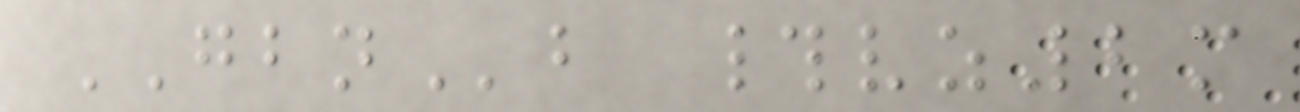GBNb #vz2m
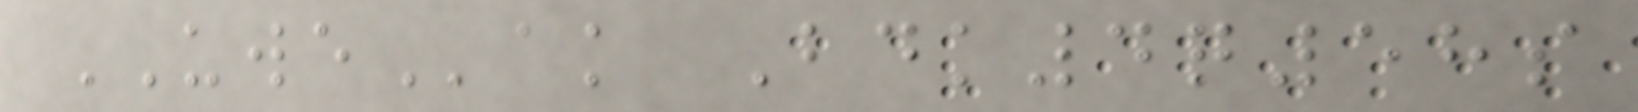UWEak Bdk4q58s
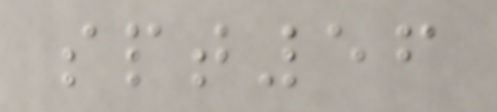spt56
